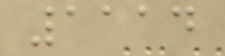1114
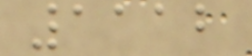1112
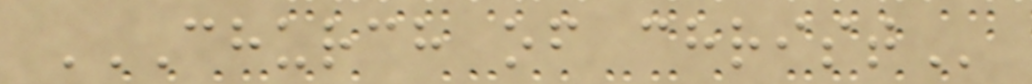CHURCH OF CHRIST
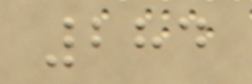284
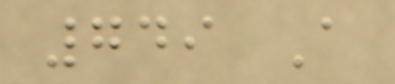749 A
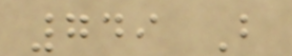749 B
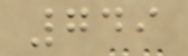749
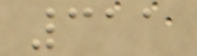311
